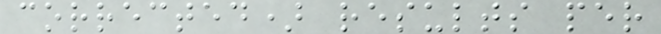corrected) results per
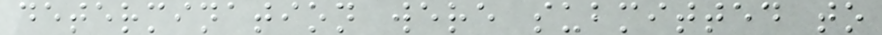determination were submitted to
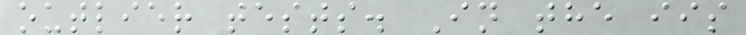outlier tests. In the iis
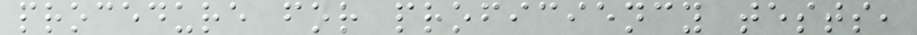procedure for proficiency tests,
